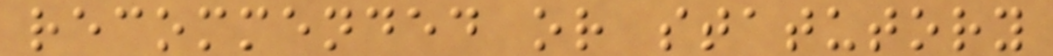recommended or statutory
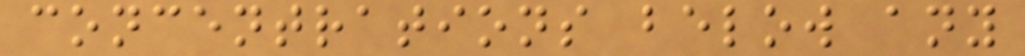concentrations below any
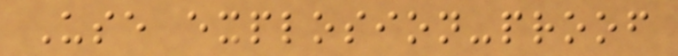Use explosion-proof
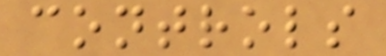controls
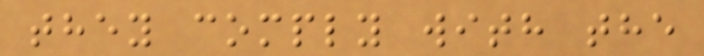they comply with the
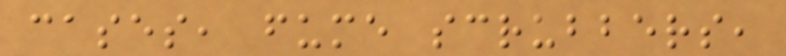cases, fume scrubbers,
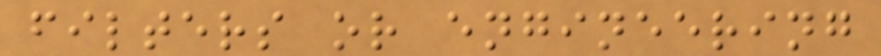filters or engineering
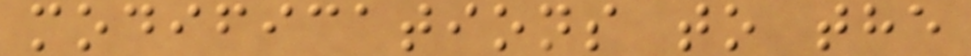modifications to the
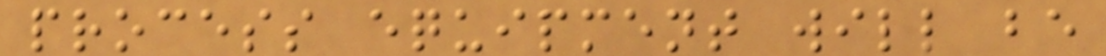process equipment will be
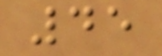45
